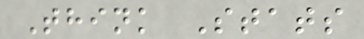Think Stats
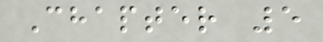Chapter 5
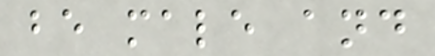be male and
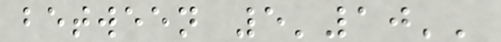between 5'10''
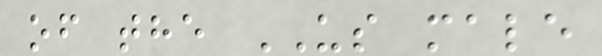of the US male
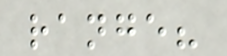range?
